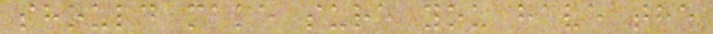should make sure you have the
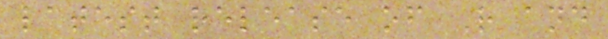latest release of R and
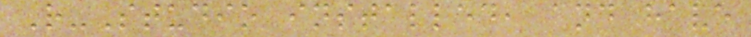R-Studio installed, and have
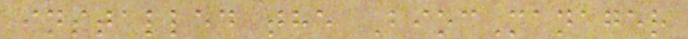installed the BiocManager
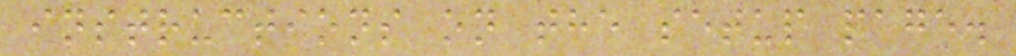instructions on the setup page.
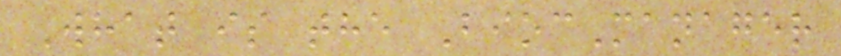What is the BiocManager
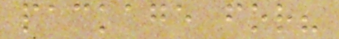package for?
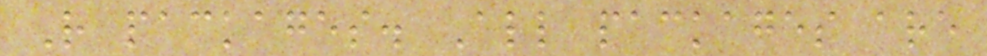R packages. All packages are
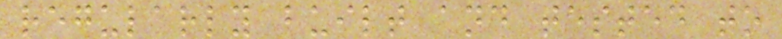regularly built and tested to
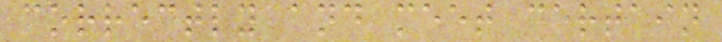correctly and meet certain
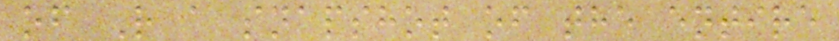of R a snapshot of the entire
